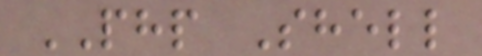PHP Shell
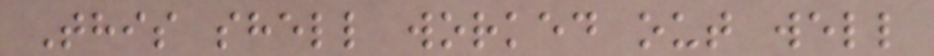This shell worked out well
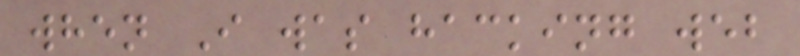when I was hacking web
